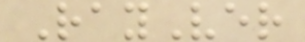RayVer
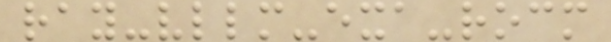ray-vllm-exa-rocm
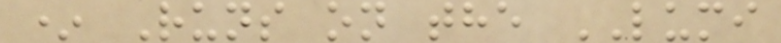* Runs on the LUMI
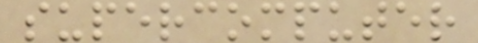supercomputer
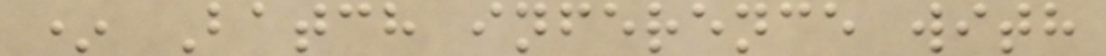* Batch inference with
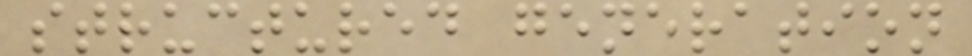structured generation
